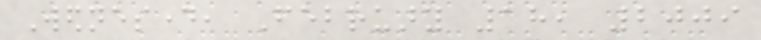Wednesday, February 18, 2009
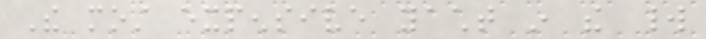The most expensive yacht in the world
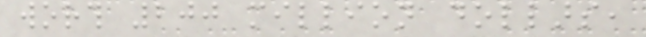worth 200 million dollars,
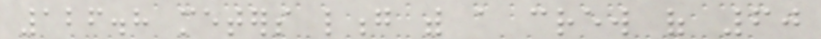126.8 meters long with a crew of 60
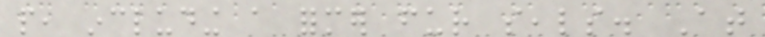people, including a former fur seals. At
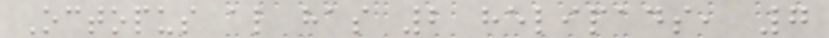Octopus also has 2 helipads, 7
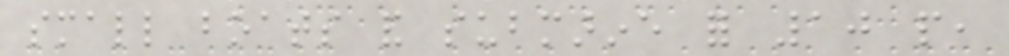small boats and submarine for 10 people,
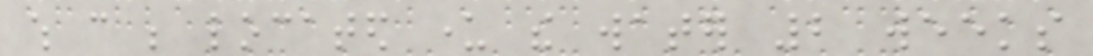which can be located under the water 2 weeks
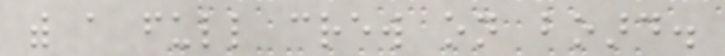with a full crew on board.
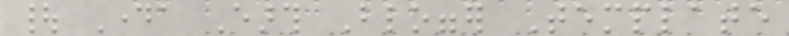| Daya Earth Blogger Template
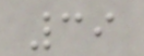39
